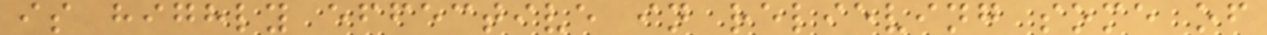is highly effective in relieving some of
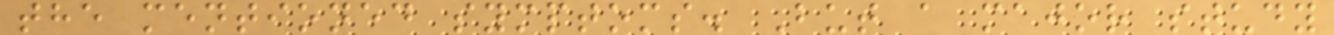the mentioned symptoms. But a major study
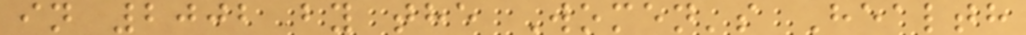in 2002 by the Women's Health
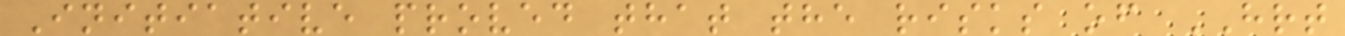Initiative proved that the risks of HRT
